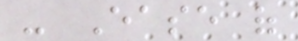- Ease of
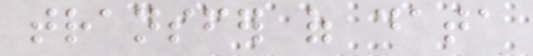transfer of data
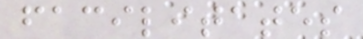facilitates
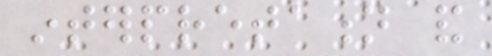interpretation and
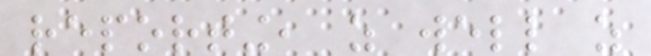reporting, as well as
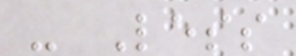- Less
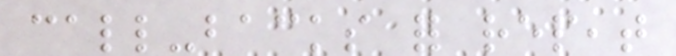call-backs for repeat
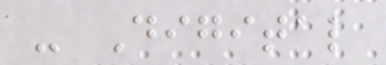- Digital
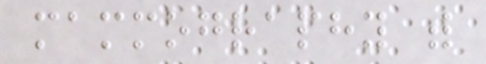mammography with
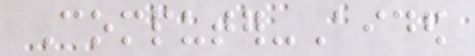Computer-Aided
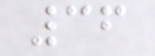36
